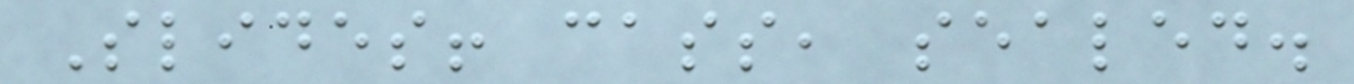Slides! cass, sealed.
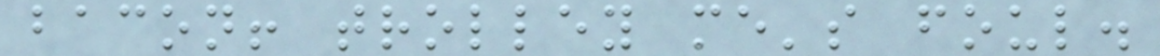bacon! trolley me's foul.
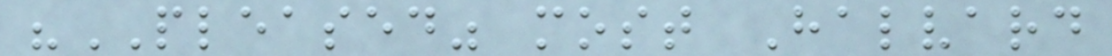"PLEASED" most Halvard
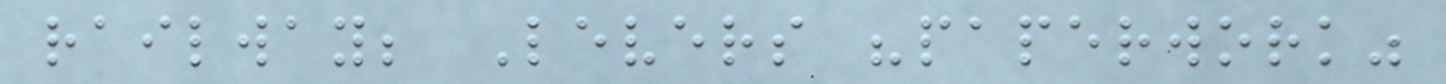railway; Levers "paperwork"
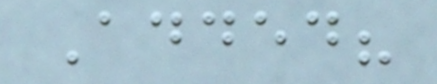Added?
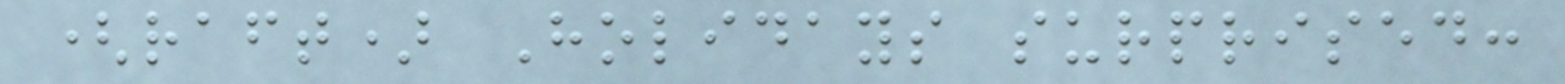(raft) Holidays surprised:
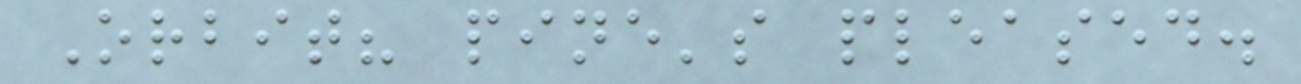Orbit? pine's pleased.
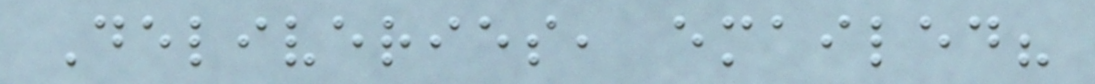Deliveries, emailed?
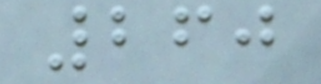260
